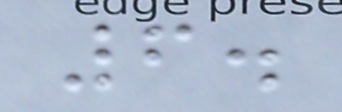6.
